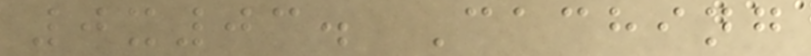0x03. Caching
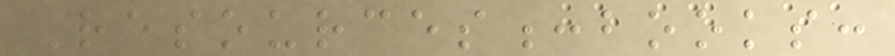Resources:books:
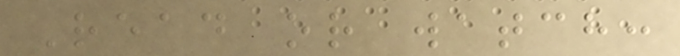Read or watch:
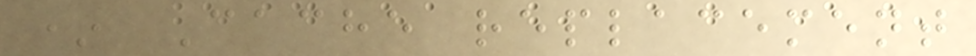* Cache replacement
